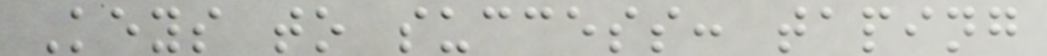Keys to success: taping
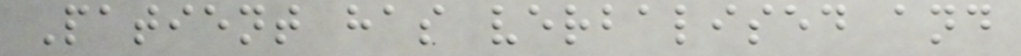Patient has verbalised and
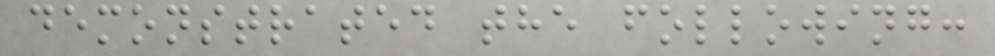demonstrated the following:
